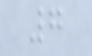7
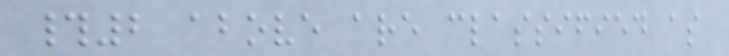#2 above are classified as
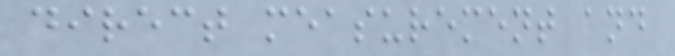direct measurement and
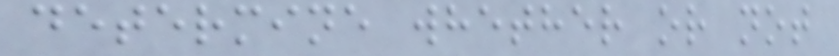determine whether or not
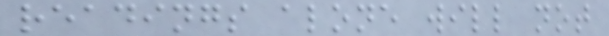readings alone will not
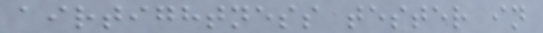airtightness tester in
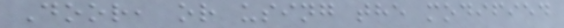Door, or using the modified
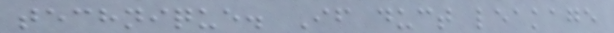technique. If duct leakage
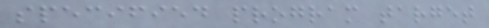specified program target
